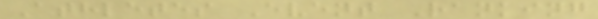Athletes Event Ranking
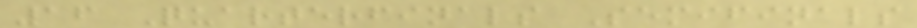16 Quarterfinals Semifinals
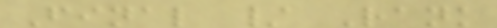Final / Rank
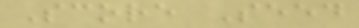Score Seed
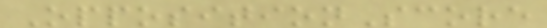OppositionScore
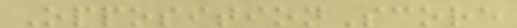OppositionScore
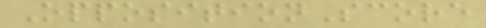OppositionScore
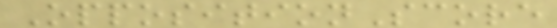OppositionScore
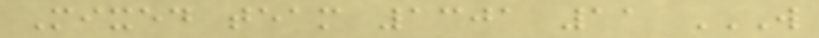Mixed team 1301 11 W
